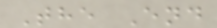The End
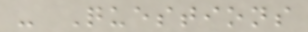- Questions
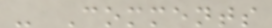- Comments
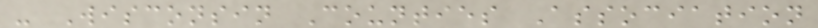- Wisconsin Counties Association
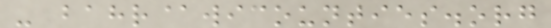- bahr@wicounties.org
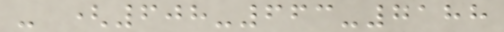- (608-663-7188
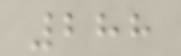288
